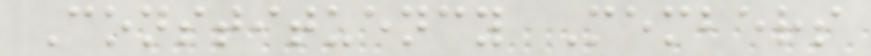Constituency Members
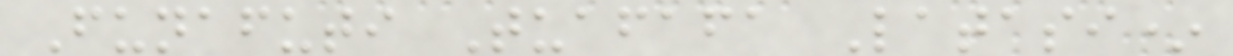Funafuti Tuafafa Latasi*
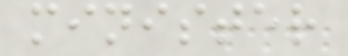minister
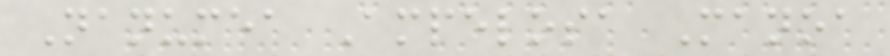Nanumea Ampelosa Manoa
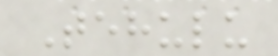Tehulu
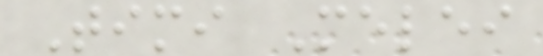Timi Melei
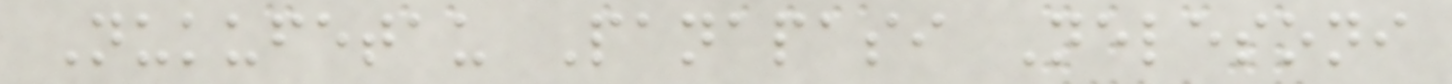Nukufetau Panapasi Nelesoni
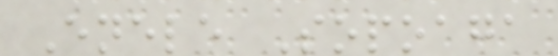Enele Sopoaga
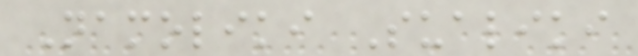Namoliki Sualiki
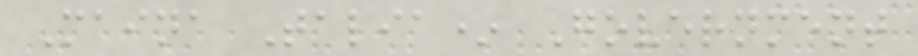Maina Talia* Government
